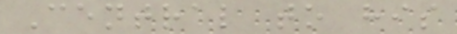Central to his
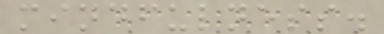mindfulness.
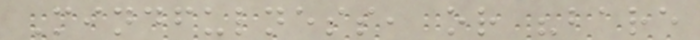Mindfulness, or "bare
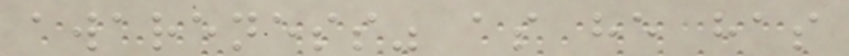awareness" as he has
